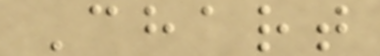Chart
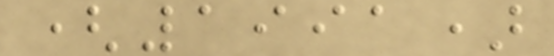(1991)
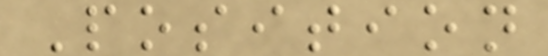Position
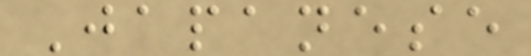Japanese
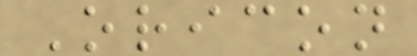Oricon
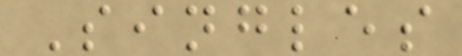Singles
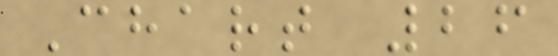Chart 26
